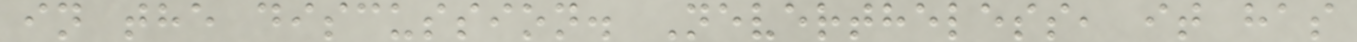in the discussion. Nevertheless, it has
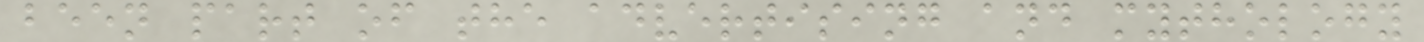been part of the advertising and mythology
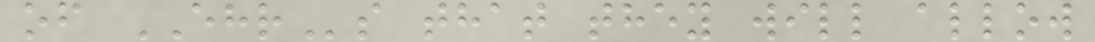of EHRs that they will allow
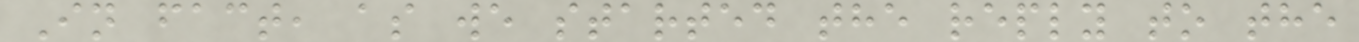In fact, as we started the reply to the
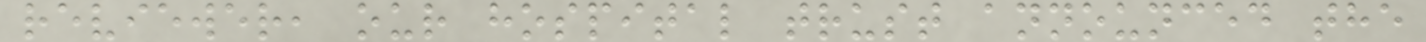reviewer, our hospital trust announced the
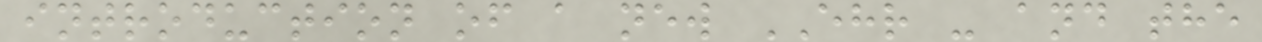introduction of a new EHR - and the
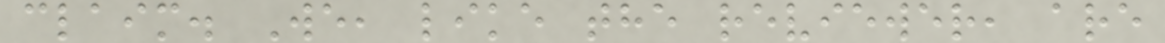claim. We, like the reviewer, are
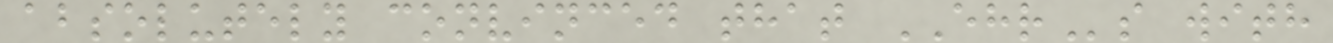absolutely convinced that EHRs with
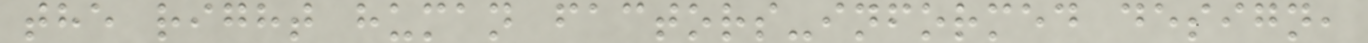the right human factors-informed design,
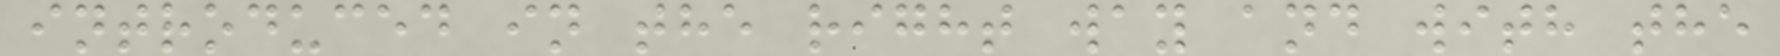introduced in the right way and with the
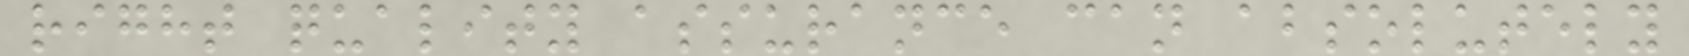right quality assurance can absolutely
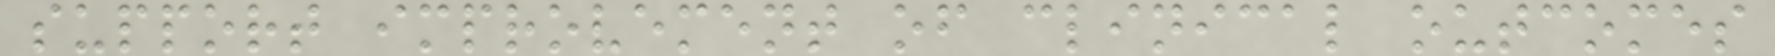support improvement of clinical outcomes
